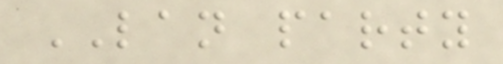LAN party
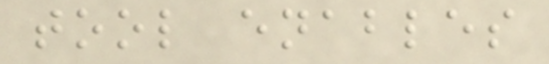tool enables
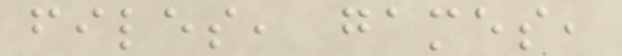files, games,
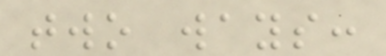two ways:
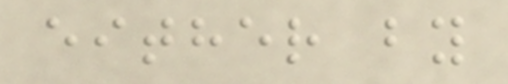either by
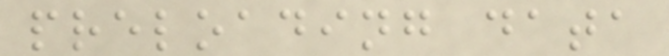preloading data
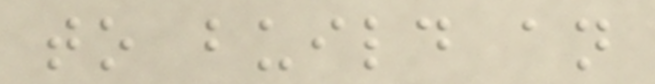to build an
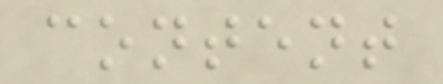content
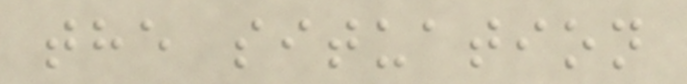the situation
